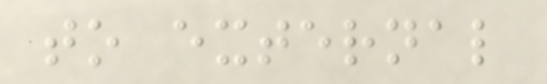to external
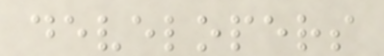developers
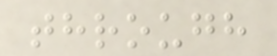through
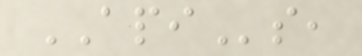APIs,
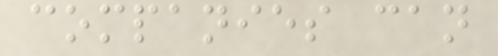companies can
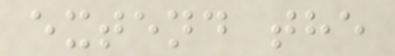extend the
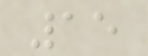15
